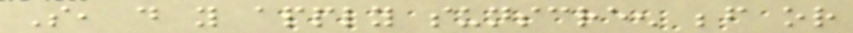So, do you apply sunscreen before or
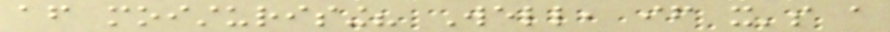after moisturising? Well, if it's a
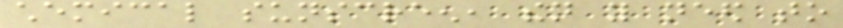chemical sunscreen, then you need to
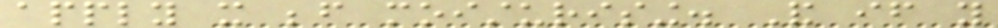apply it before moisturising. And if you
